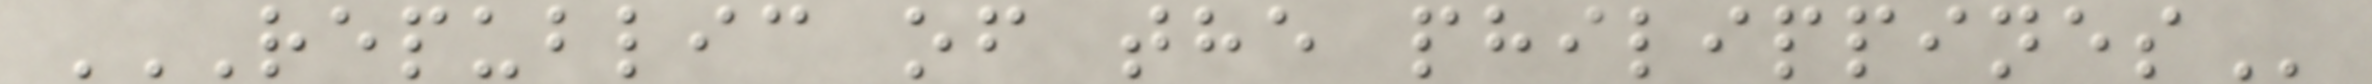REPUBLIC OF THE PHILIPPINES
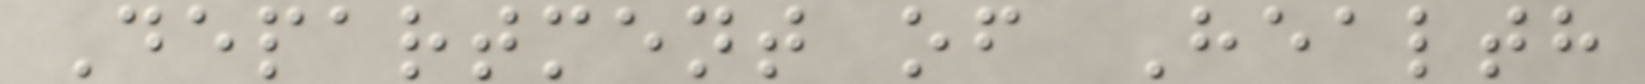Department of Health
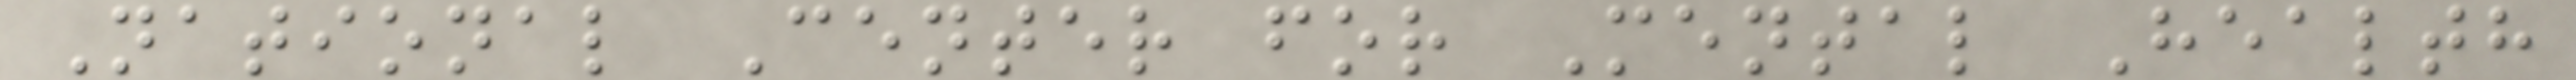National Center for Mental Health
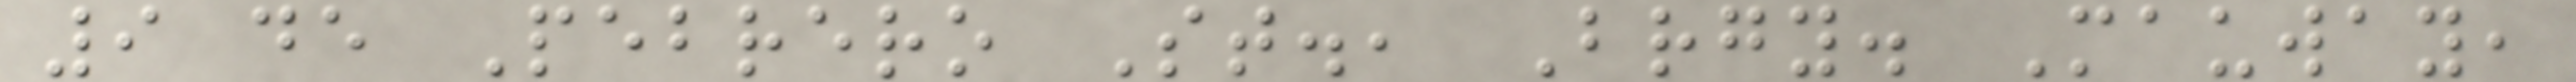9 de Pebrero St., Brgy. Mauway,
